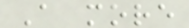A more
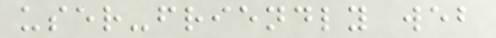user-friendly web
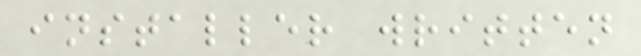installer written
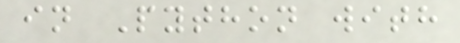in Python with
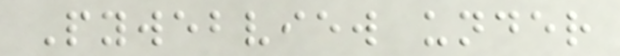Pywebview under
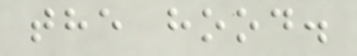the hood.
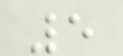5
